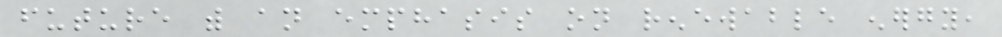future with an emphasis on renewable energy,
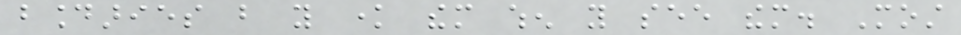boundaries but you know them when you see them. Most
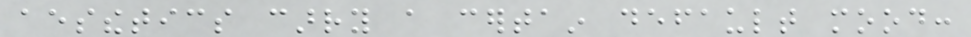aesthetics carry a certain default mood:
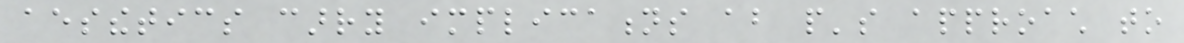aesthetics carry implications about people's approach to
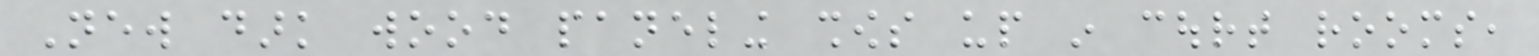New dark wood paneling shows up in court rooms,
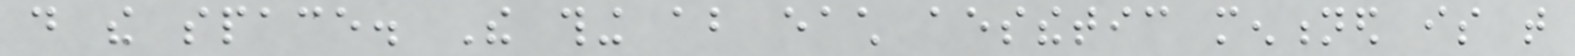do the space. The thing about each aesthetic mentioned is that
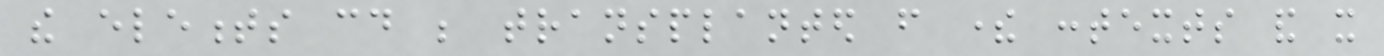the elements could be transplanted from there contexts and it
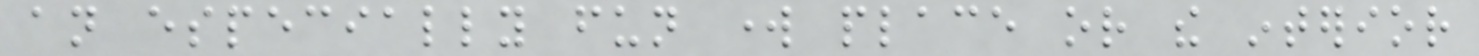an especially fun work place or the interior
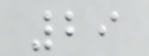29
